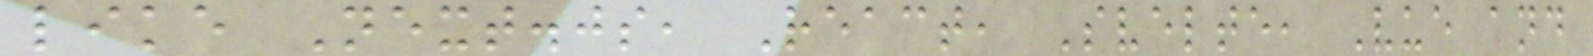like Next.js, React, Svelte, Vue and
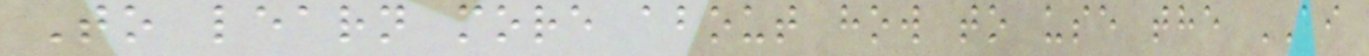To learn more about how to use the AI
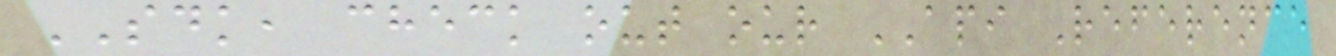SDK, check out our API Reference
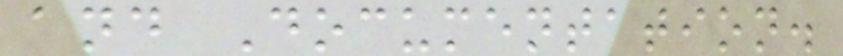and Documentation.
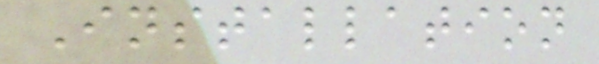Installation
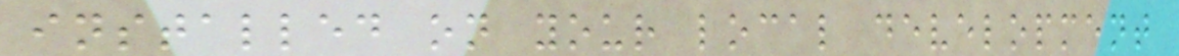installed on your local development
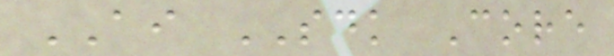AI SDK Core
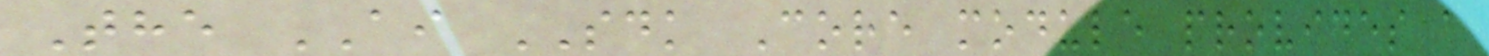The AI SDK Core module provides a
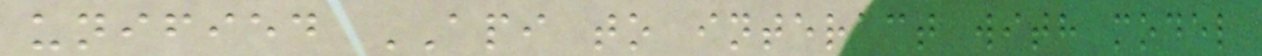unified API to interact with model
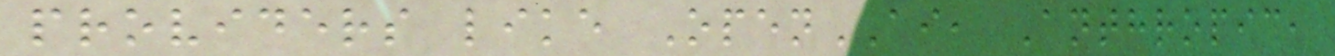providers like OpenAI, Anthropic,
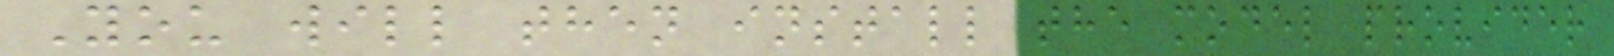You will then install the model provider
